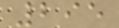295
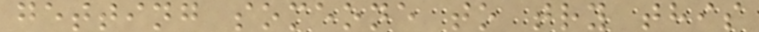getting someone to try this
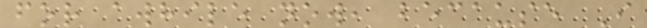for awhile now, because I
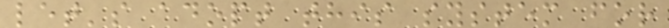let's adopt this system for
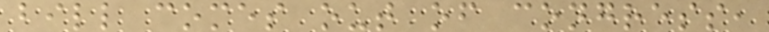bill comes out of congress,
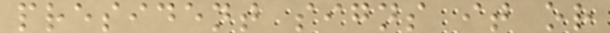president signs it or
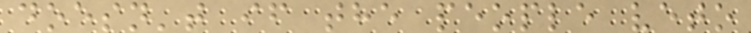doesn't if the people veto
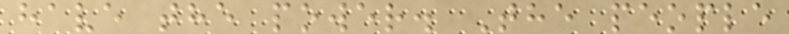have the power. The people
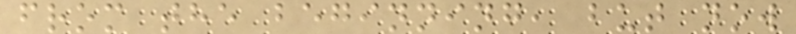from the beginning, but now
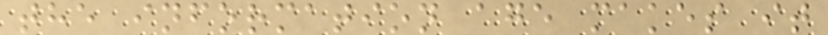the information age makes it
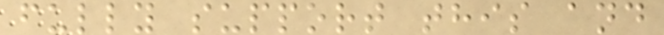fully support this and
